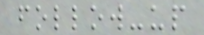follow-up
